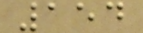154
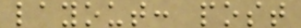layout: post
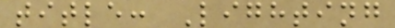title: Lighting
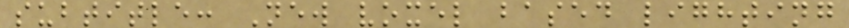subtitle: New voxel based lighting
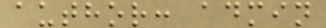author: admin
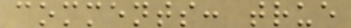comments: true
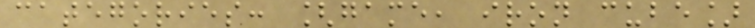categories: [game, iron cube]
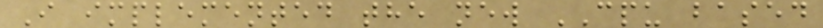I implemented the new CPU based
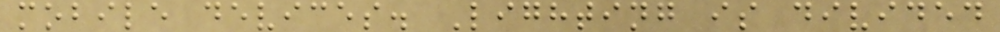mobile devices. Lighting is divided
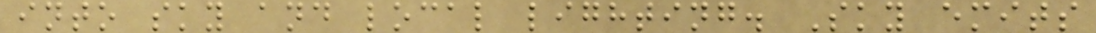into sky and local lighting. Sky emits
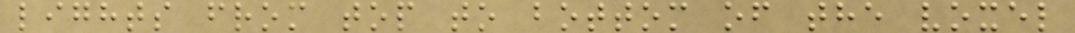lights from top to bottom of the voxel
